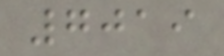7019
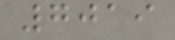7019
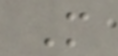M
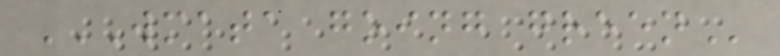WMATA GOING GREEN
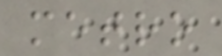metro
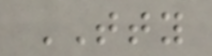TTY
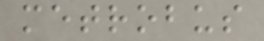metrobus
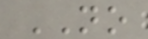NO
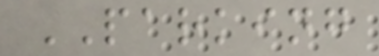PARKING
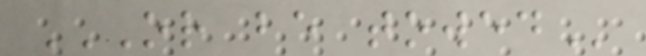OR BE TOWED
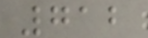712
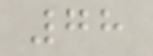78
